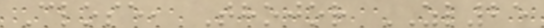Close, Thojor ZL25
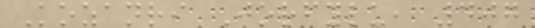Kozanri Jorfylu, 407
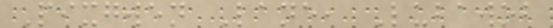Pixgwen Lane, Lubawob
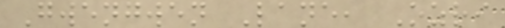Gwengwen Lane, Ozri
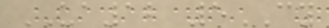UA12 5CY
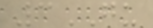3GU
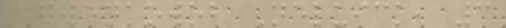Gwenkowob Neluick, 3
